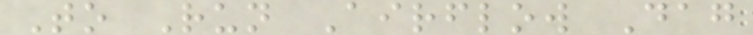To Run Airflow Dag
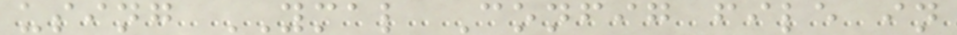using YMAL Config file in
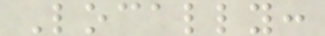Locally:
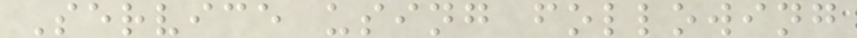Service using following
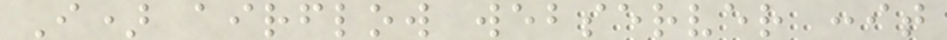I) airflow webserver :it
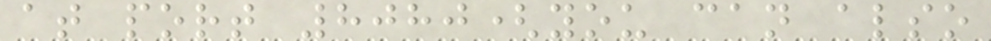at port 8080(you can also
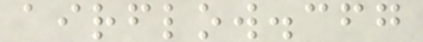airflow.cfg
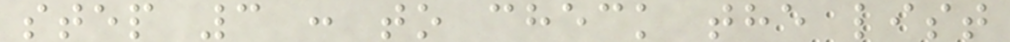step 3 : to check the list
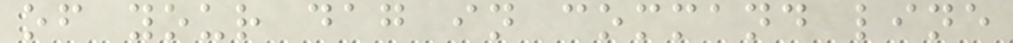of your dag in command line
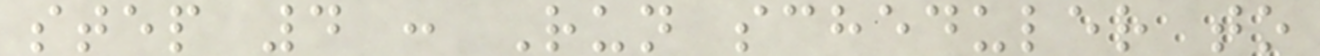step 4 : Run scheduler to
